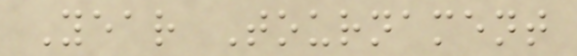Year Tournament
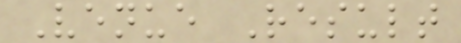Venue Result
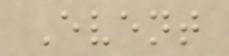Event
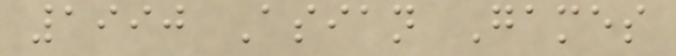1990 Asian Games
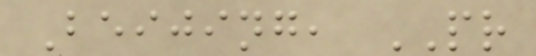Beijing, PR
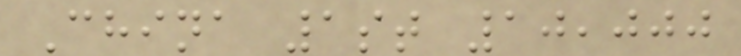China 1st 10,000
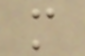m
